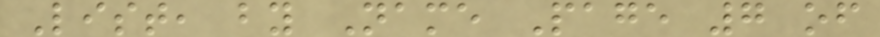List, by Name Page 7 of
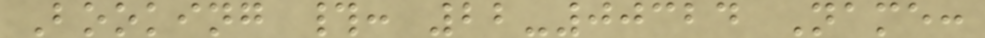Booking #: 22-00324 Name:
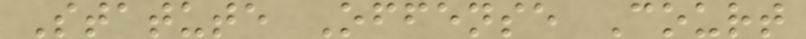Statute Offense Court
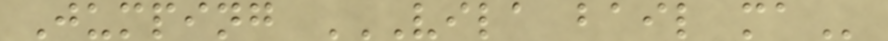Jumping VILA BAIL MA
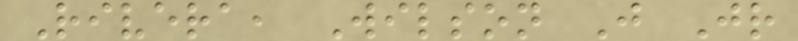Rivera, Wilson J Jr
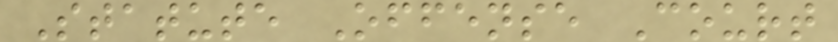Statute Offense Court
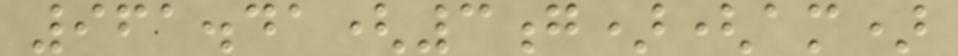961.41(3g)(am)
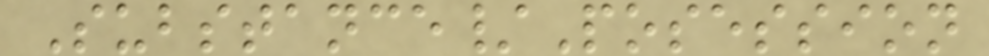Substance/Posession
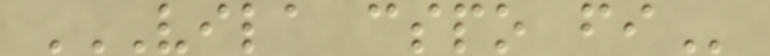VILA CSPO FI
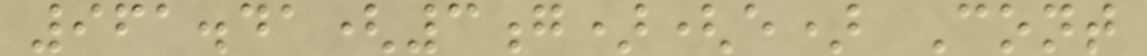961.41(3g)(e) Cont
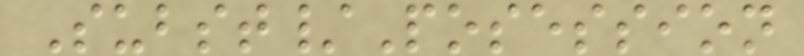Subst/Posession
